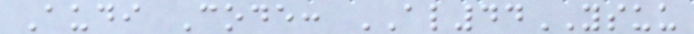Audi Code: AL44YSUU
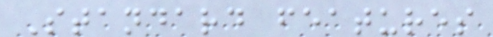Standard features
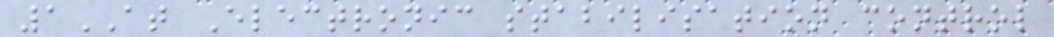1AT Electronic stabilisation control
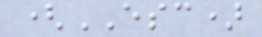(ESC)
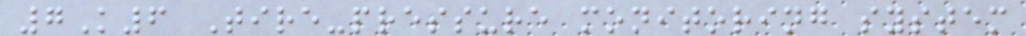7K6 Tire-pressure monitoring system
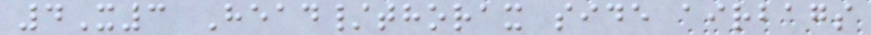4X3 Head/thorax side airbags
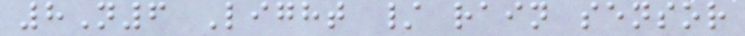8N6 Light / rain sensor
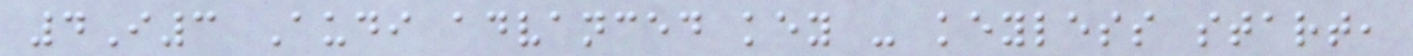4I3 Audi advanced key - keyless start,
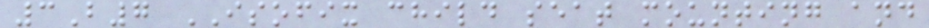3B7 ISOFIX child seat mounting and
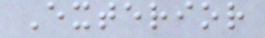Exterior
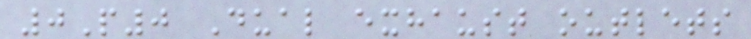0P0 Dual exhaust outlets
